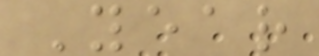Year
